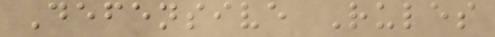Defensive Rules
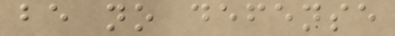be no defense
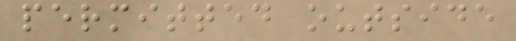permitted outside
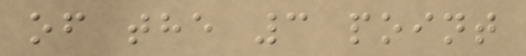of the 3 point
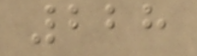228
